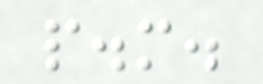p.m.
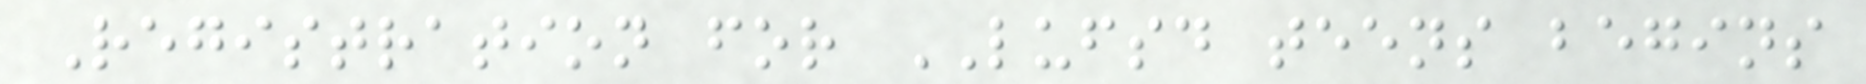Registration for LUFSD teens begins
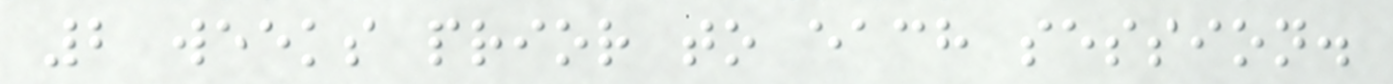2 weeks prior to each session.
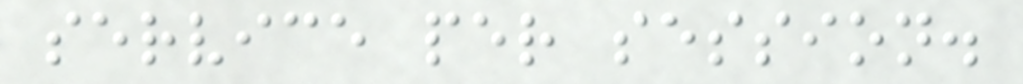service per session.
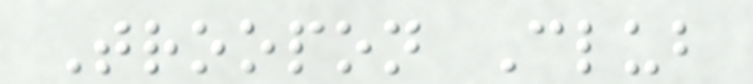Troopon Club
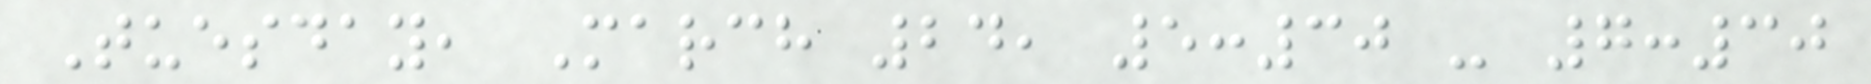Tuesday, March 24, 5:30 - 7:30
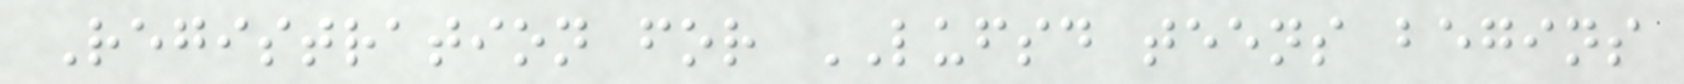Registration for LUFSD teens begins
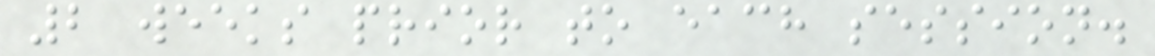2 weeks prior to each session.
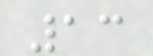13
